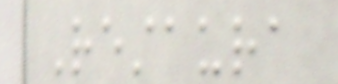Restaura
